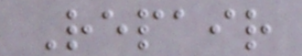Repair
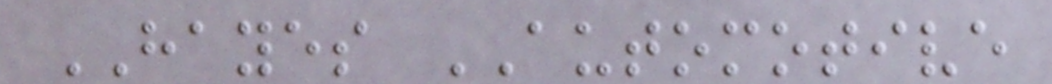HAYES AUTOMOTIVE
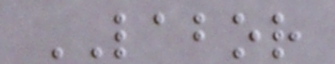LABOR
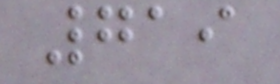719
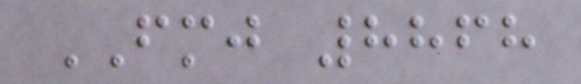FMJ 8868
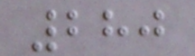280
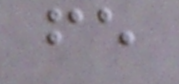fe
